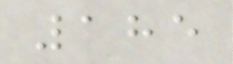185
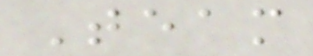Team
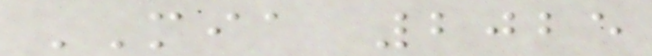MIA 2025
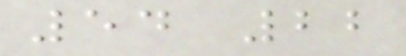54 22
